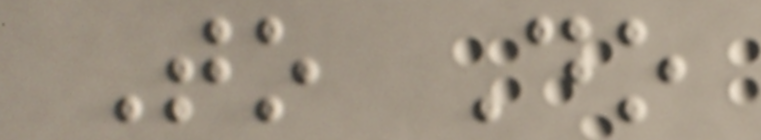To Do
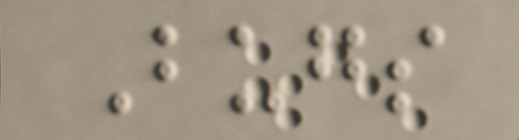Bugs
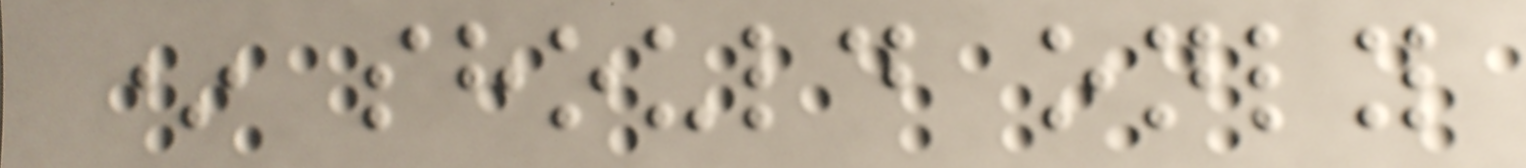* should only
